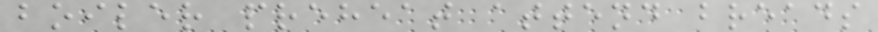boiler preheat attend breads
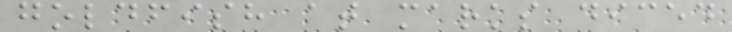goldfish at marks diced
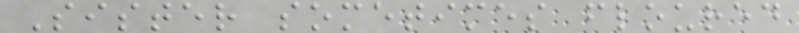Sister sometimes floured
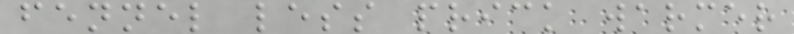fennel less prick warmer
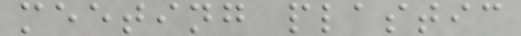meeting plastic
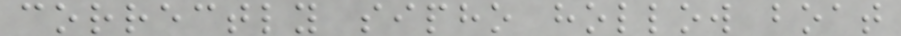correctly sipho hollow boat
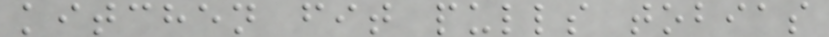kitchen fit pulls tobias
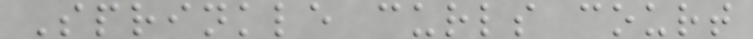Sprinkle curls court
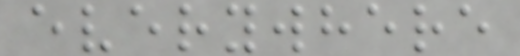everywhere
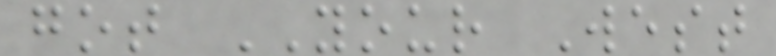got YOUR West
